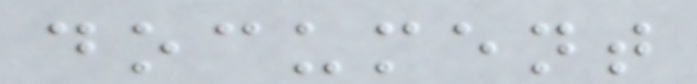document
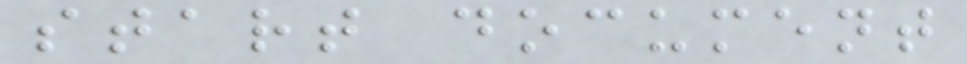start document
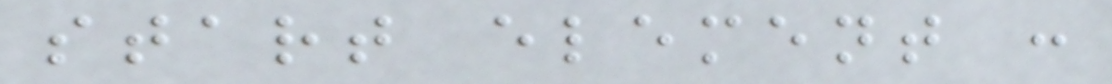start element :
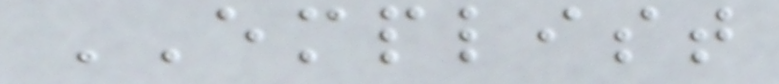EMPLIST
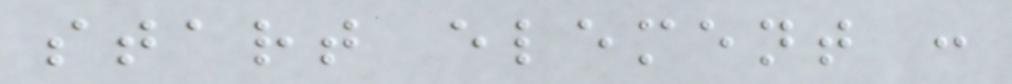start element :
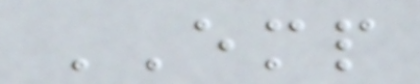EMP
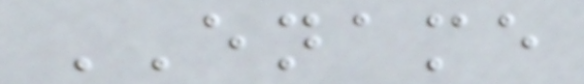ENAME
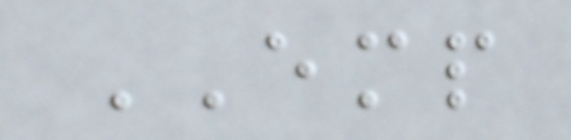EMP
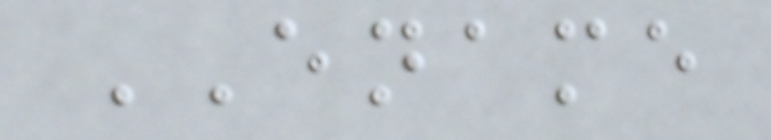ENAME
